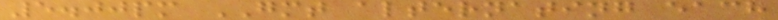5.00pm GMT alternating each
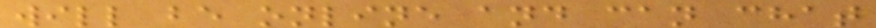will be online and can chat
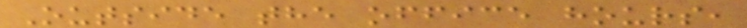Outside the office hours,
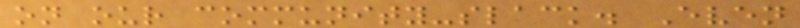on our community-slack. Even
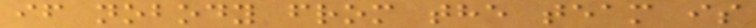if nobody from the team is
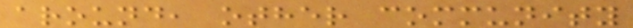around, other community
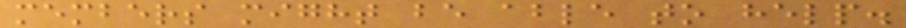members might be able to help.
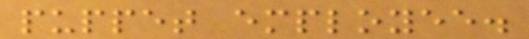puppet employee.
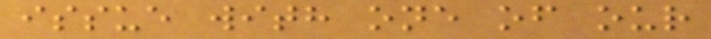issue with one of our
